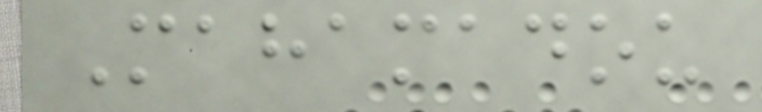Mahamadou
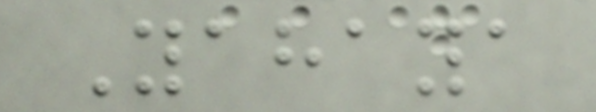Yahaya
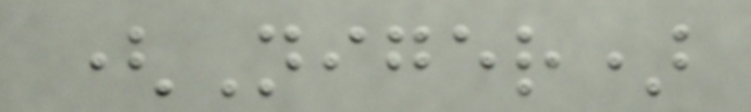(Niger)
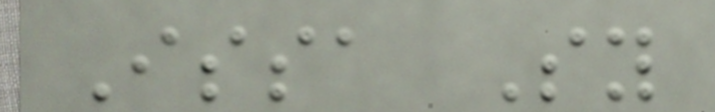Issa Sy
